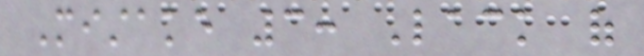Mistake 3: Lack of
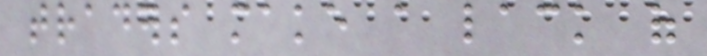traders make a lack of
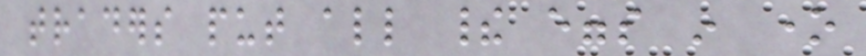traders put all their eggs in one
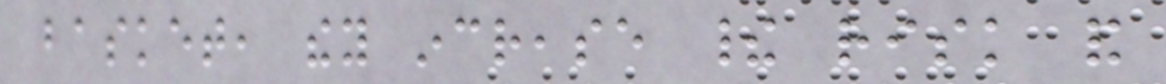basket, they increase their risk and
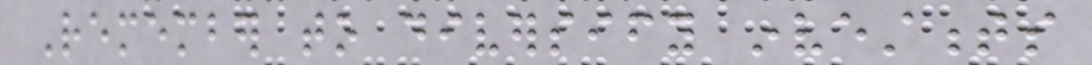Remember to diversify investments
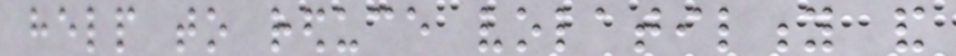help to reduce volatility and
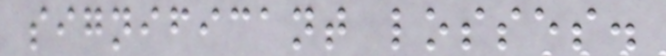significant losses.
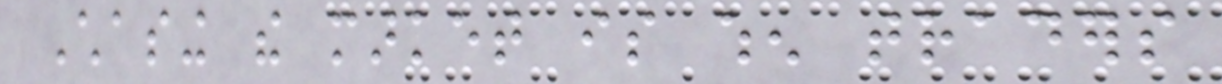Chasing the market is when traders
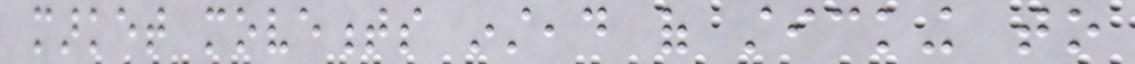market movements instead of sticking to
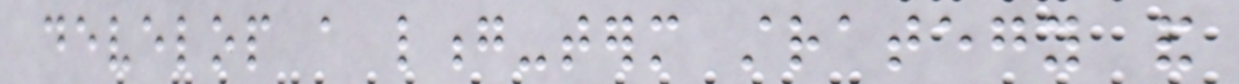develop a long-term strategy and
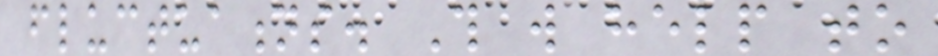fluctuations. This will help to
